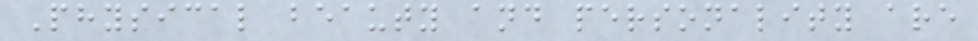Physical beauty and personality are
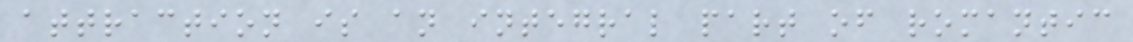attraction is an integral part of romantic
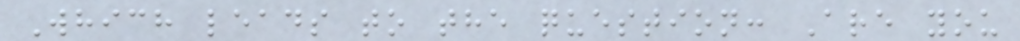Which leads to the question: Are you
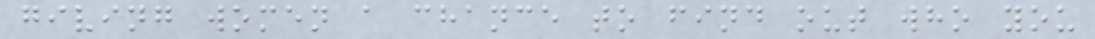giving women a chance to find out who you
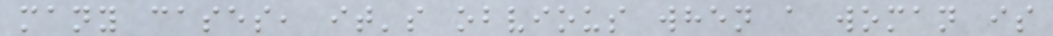many cases, it's obvious when a woman is
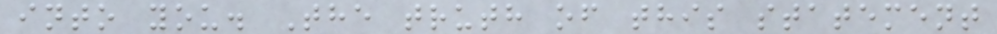into you. The truth of this statement
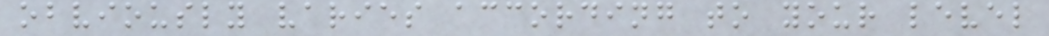obviously varies according to your level
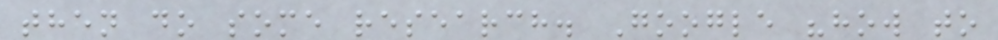then do some research. Google "how to
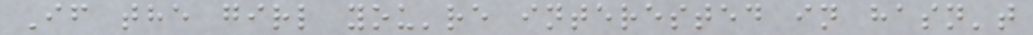If the girl you're interested in hasn't
